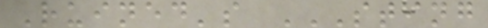Ruined's STING
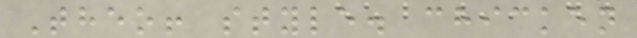Theo! style. chicken
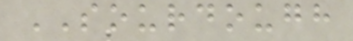SOURDOUGH
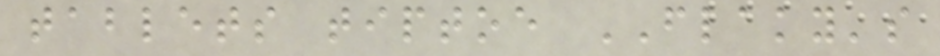tablets tiptoe FLAKY's
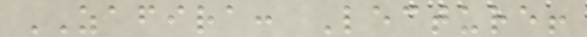ZAFIRA: Lecture!
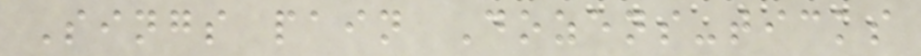Sings pain Dozens-ticks
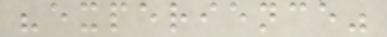"experience"
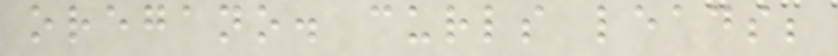oregano. curls leads;
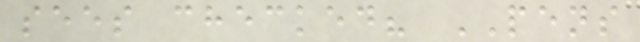sees checked? PENS
